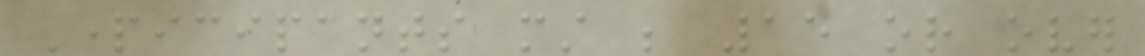Participants must be 15 or over
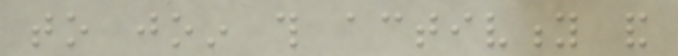to join this activity and
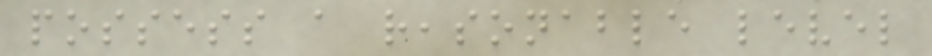possess a reasonable level
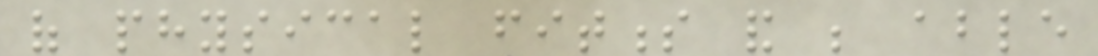of physical fitness and be able
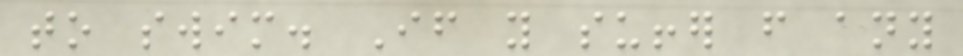to swim. If you suffer from any
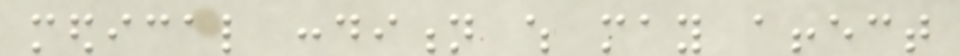medical condition which may affect
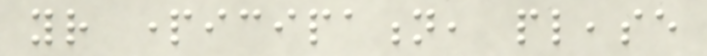your participation, please
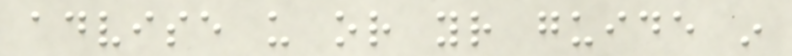advise us or your guide in
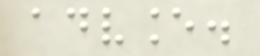advance.
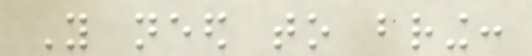You need to bring:
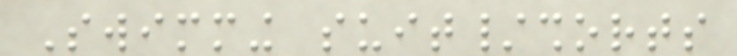Swimming suit/shorts
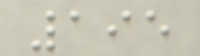195
